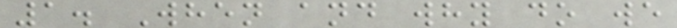1. When and why do we
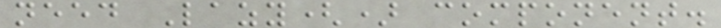need Lazy() component.
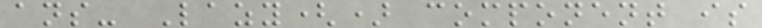ans- Lazy() component is
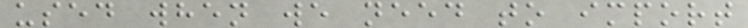used when we need to import
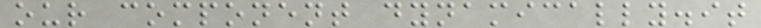our component dynamically.it
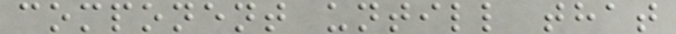component untill that
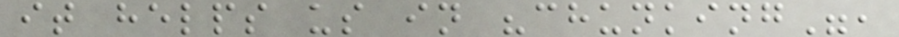it helps us in "chunking",
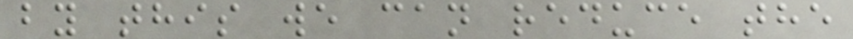by this we can reduce the
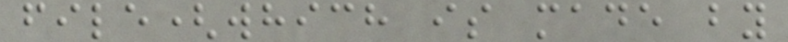file(which is made by
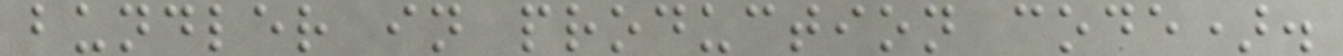bundler in production code).
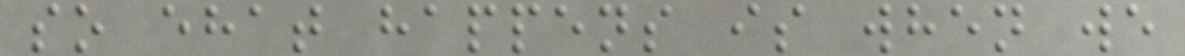so ehat happens is when we
